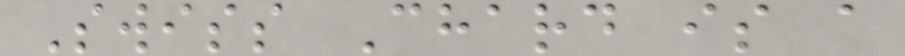Swiss Chard is a
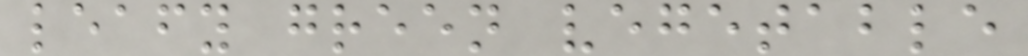leafy green vegetable
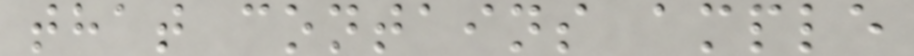that contains ample
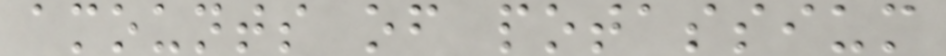amounts of potassium
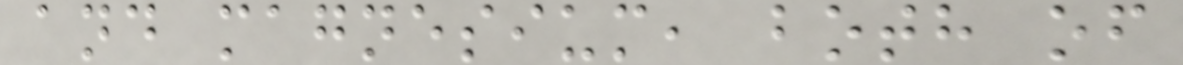and magnesium, both of
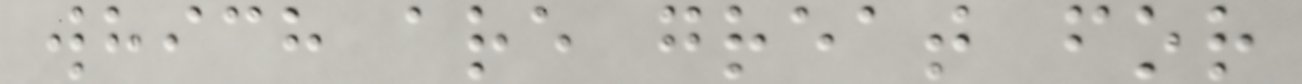which are great for
